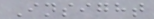Insight
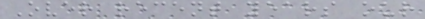Over recent years our
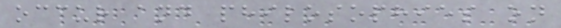occur and philosophies on
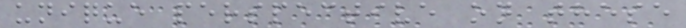unique perspective on these
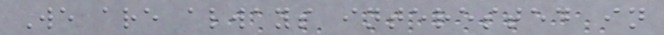We are always interested in
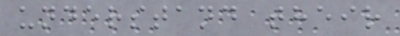understand their
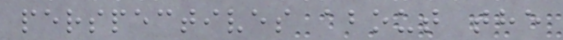perspectives about the
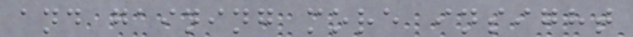and gaining more insight
